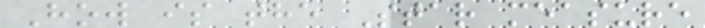How is the Star measure
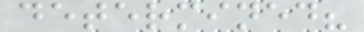determined?
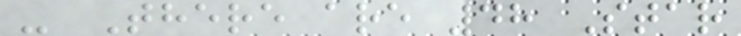- There are 48 Star
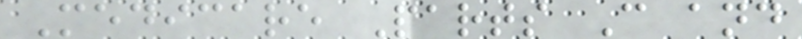Medicare Parts C and
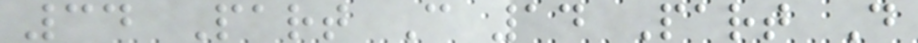34 Part C 14 Part D
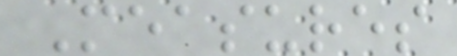Measures
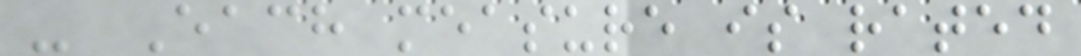- Each measure is rated
